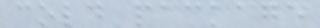cold package
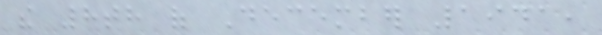the 8th of December 1941,
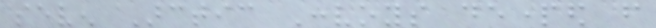seven Arctic Convoys departed from
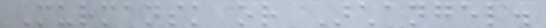Murmansk or Archangel.
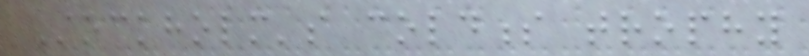Stockholm's coldness trophy
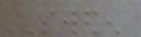Sweden
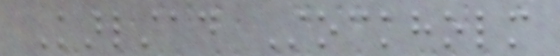Karlstad Stockholm
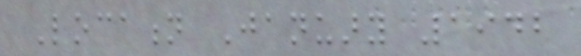Location January 1942
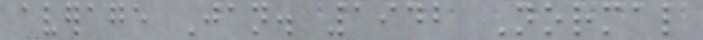average Jan. 1942 Normal
